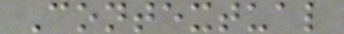Contextual
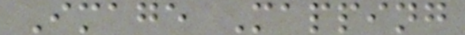Image Mapping
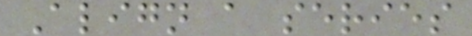Align a series
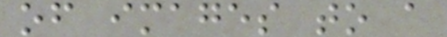of images to a
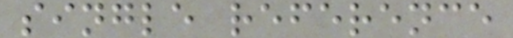single reference
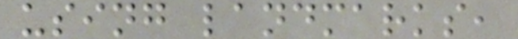using landmarks,
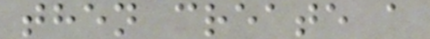then create a
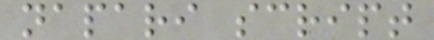napari script
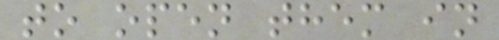to open them in
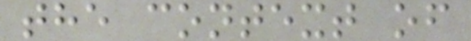the context of
